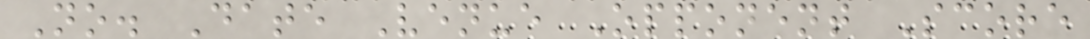No. Date Venue Opponent Score
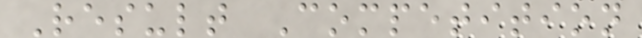Result Competition
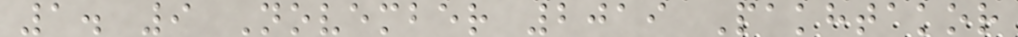1. 9 November 2019 Pakhtakor
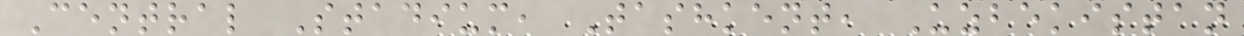Central Stadium, Tashkent, Uzbekistan
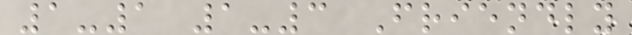1-1 1-3 Friendly
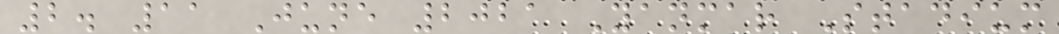2. 11 June 2021 Yanmar Stadium
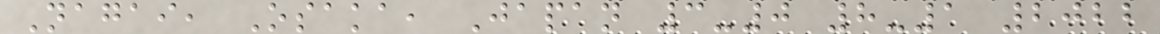Nagai, Osaka, Japan 3-0 8-1 2022
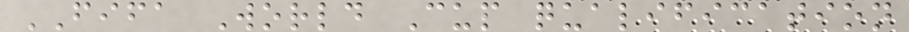FIFA World Cup qualification
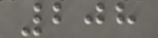208
